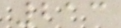213
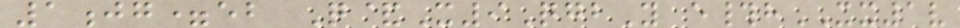1jg=eb Q&X9QgbY e#hXX1v
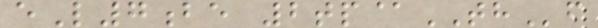eL7be 2tp@THf
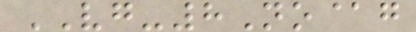VG-8No@g
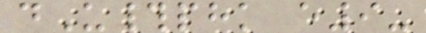dU#phk e9-
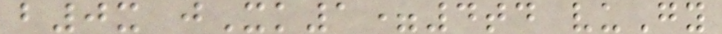b0x jXk1=4td vuGy
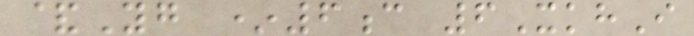&Yg *6c 6XkhI
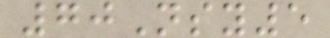70Nsy5
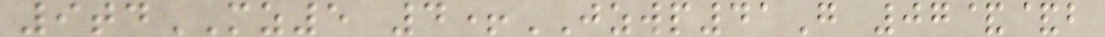9tdMZ5 4+JZWP41G 07&&b
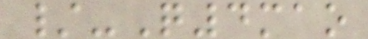/-Q4mao
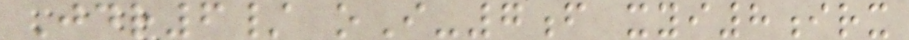Jdr6/ oI-7f xyi8irx
